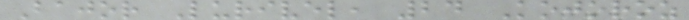Bajor Lurivel, 24 Kojoroz
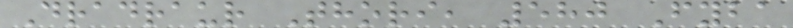Dradraur Thori, 580 Fyba
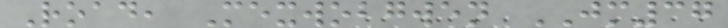Road, Mexwobgwen JM37
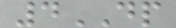4DP
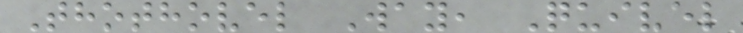Thothovel Way, Quivel
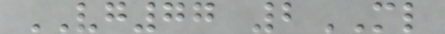VG77 2ML
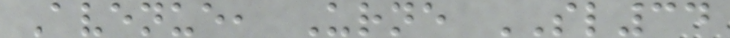Avenue, Urne SL34
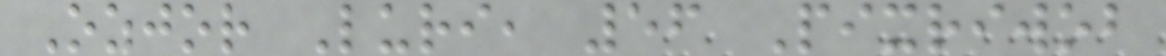Ozjor Luri, 56 Pixriwob
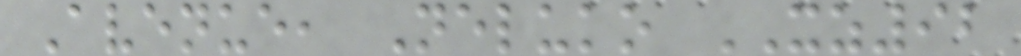Avenue, Neluko XZ92
